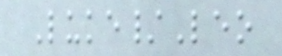Luke/Leo
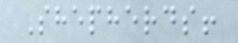Shepherds!
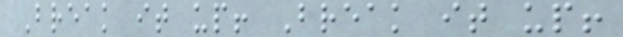Break it up! Break it up!
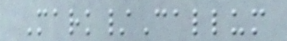Mark/Callum
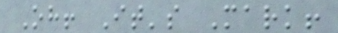Oh! It's Mark!
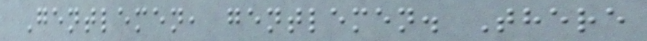Gentlemen, gentlemen. There
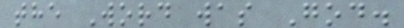the Word was God.
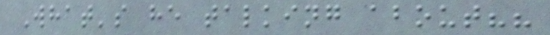What's he talking about??
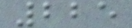225
